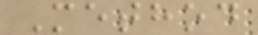Method
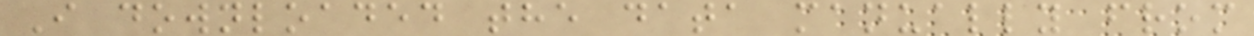I downloaded the data manually from
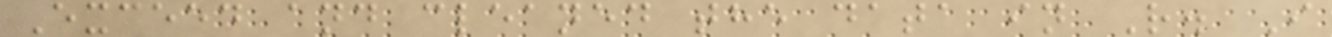Exceed and cleaned the data in R. I
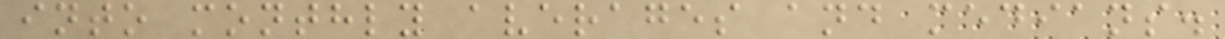into monthly averages and medians.
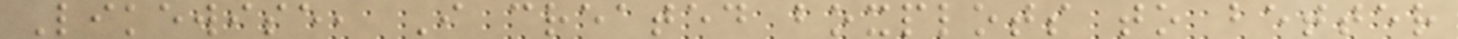Likewise, I created boxplots to better
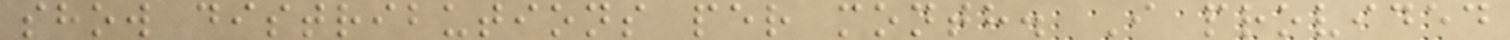show distributions per month. I provided
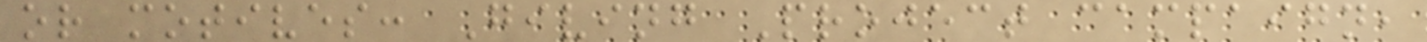or motives: Giving Project campaign,
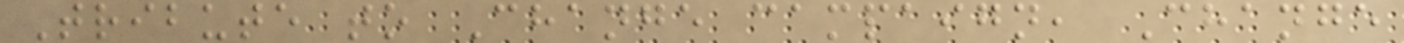Tribute to Change campaign, Change
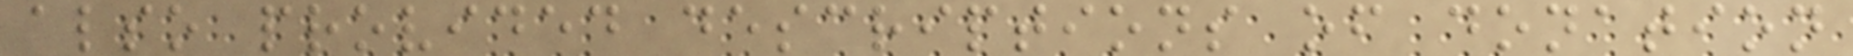also provided descriptions of donation
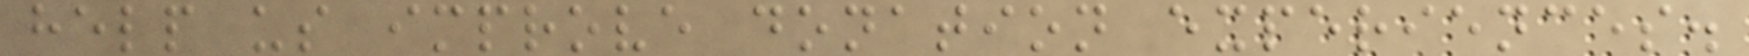help us improve donation experiences.
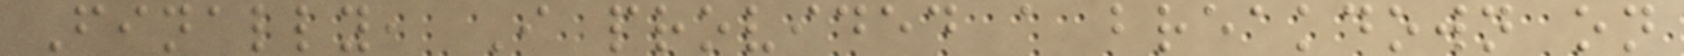Finally, I provided a breakdown on
